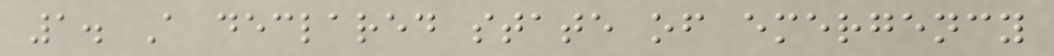1. A declared state of emergency
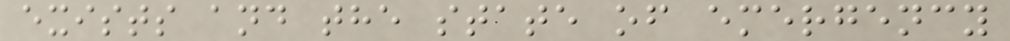exists and the state of emergency
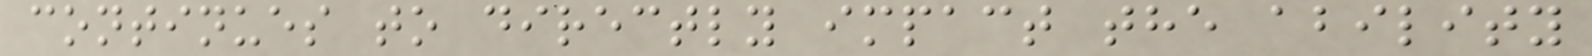continues to directly impact the ability
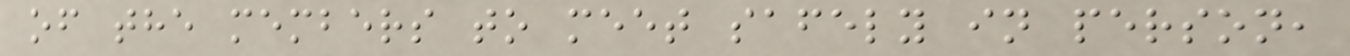of the members to meet safely in person,
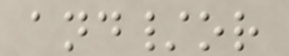and/or
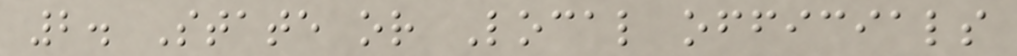2. State or Local officials
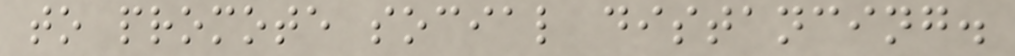to promote social distancing.
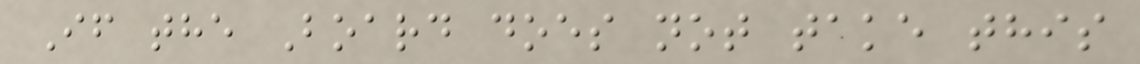If the Board does not take this
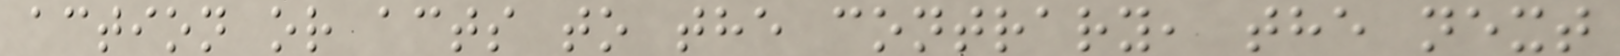action or acts to the contrary, the next
